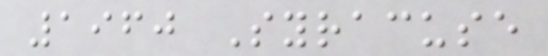1960 Syracuse
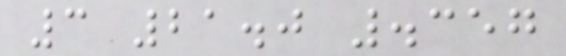3 21.0 .357
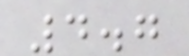4.7
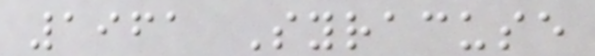1961 Syracuse
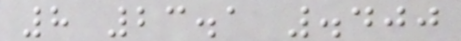8 23.1 .400
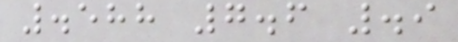.588 7.6 .9
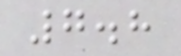7.8
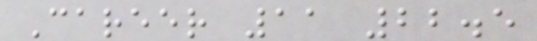Career 11 22.5
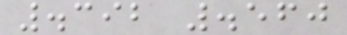.392 .560
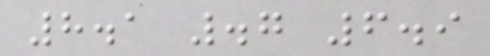8.1 .7 6.9
